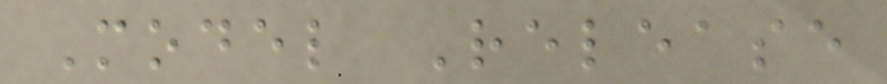Model Release
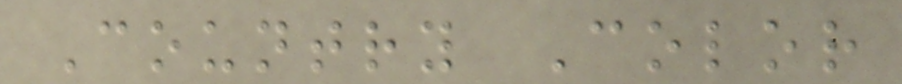Country Color
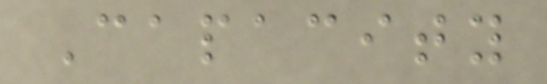Capacity
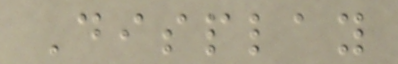Display
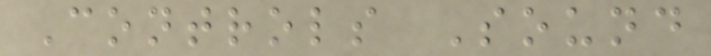Controls Sound
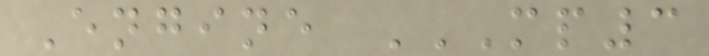Engine MP3
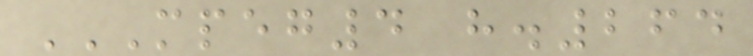MPEG4 H.264
